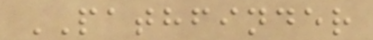PATHFINDER
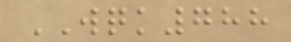WQK788
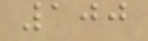100
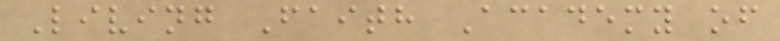Living Faith Academy of
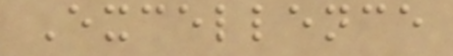Excellence
